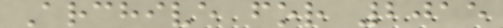Archive for 2015
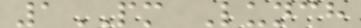1PM Lunch
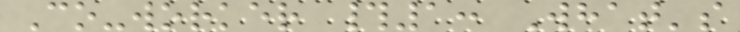Co-worker #1: What's
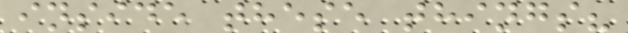inside these things?
